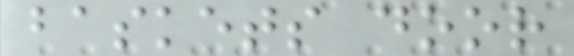baskets door
